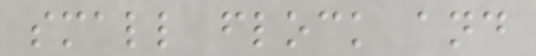small flock and
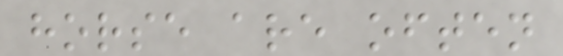horse are often
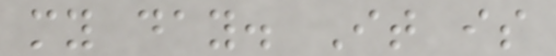my day. It is
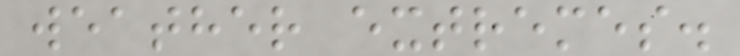weather extremes.
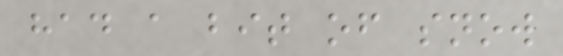had a bit of snow
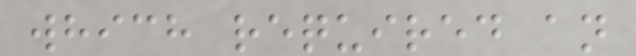which required an
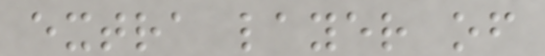extra layer of
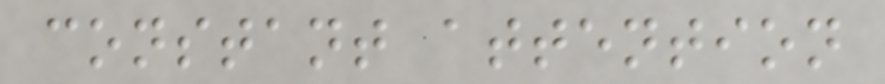constant attention
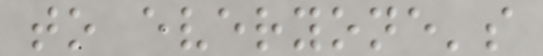to everyone's
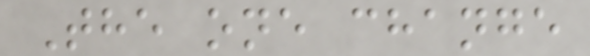The one change
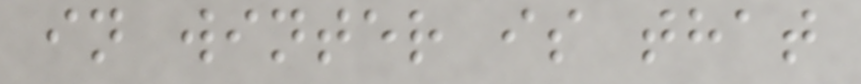in winter is that
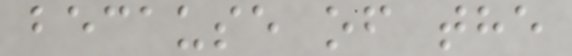because of the
